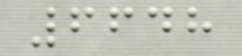6648
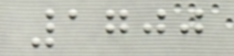1700
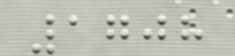1708
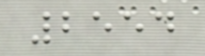2554
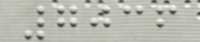7036
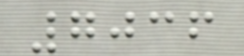7036
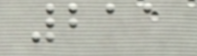211
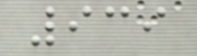939
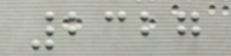2327
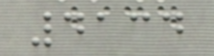4134
